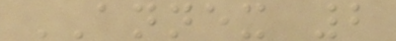ANNEX 2
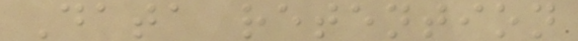Data retention
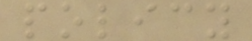policy
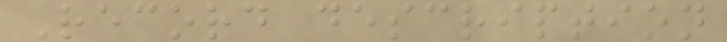Record description
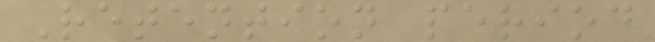Retention period
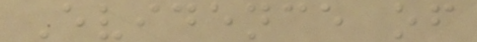Evidence of
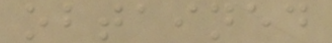obtained
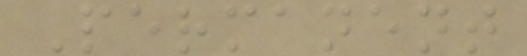Permanent
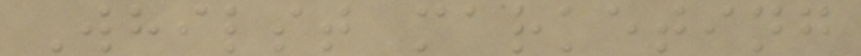Whilst marketing
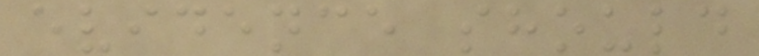evidence should
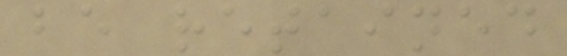be retained
